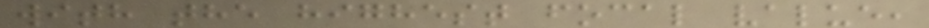with the highest focal value,
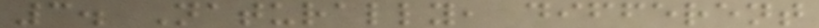3. Naturally, different
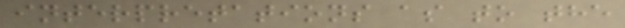interpretations as to the
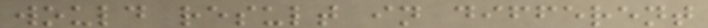would result in different
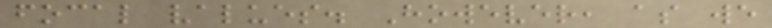focal values. However, as we
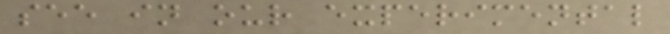see in our experimental
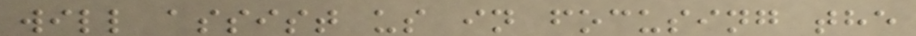will assist us in focusing the
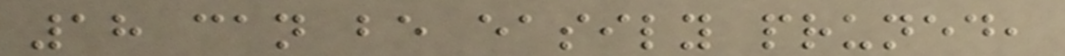18 can be easily pruned,
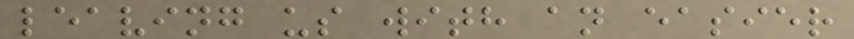leaving us with an easier
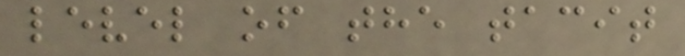level of the tacit
